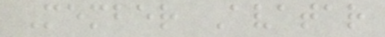Member Avatar
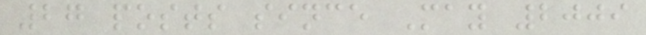27 posts since May 2009
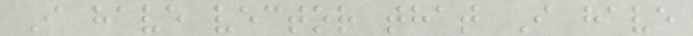I have vector that I have
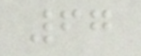67
